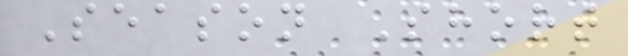Season Short
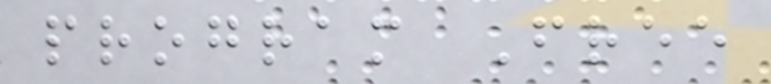program Free
